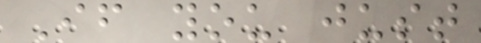If you just
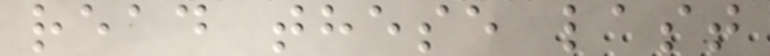read these last
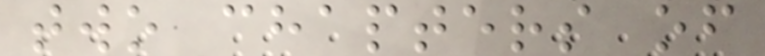two chapters of
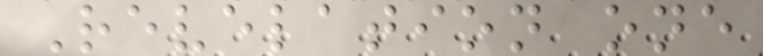Revelation one
